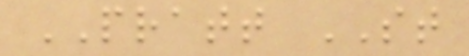PRATT ST
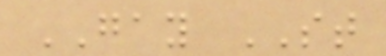GAY ST
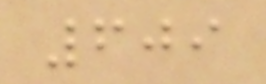609
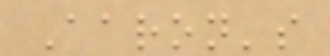Aaron's
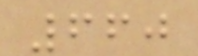660
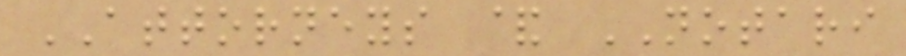ATTORNEYS & NOTARI
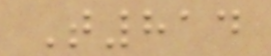T814
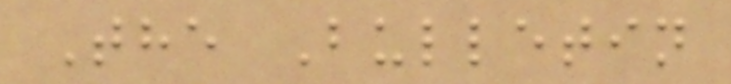The Bulletin
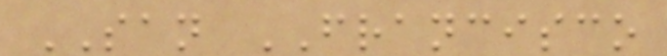SAN FRANCISCO
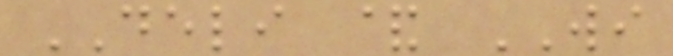DELI & WI
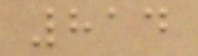814
